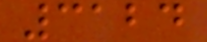3124
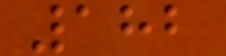182
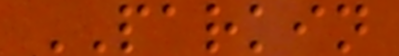PARKIN
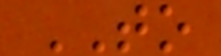TO
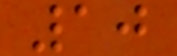10
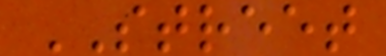STREET
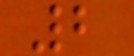2
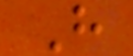H
